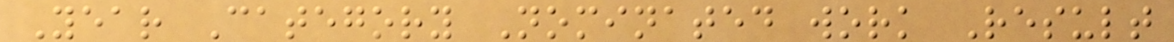Year Category Nominated work Result
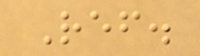Ref.
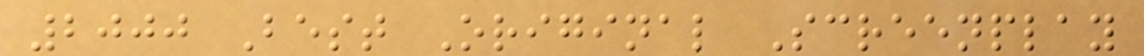2000 Best Original Screenplay
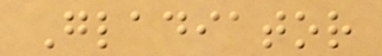Gladiator
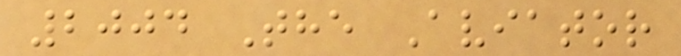2004 The Aviator
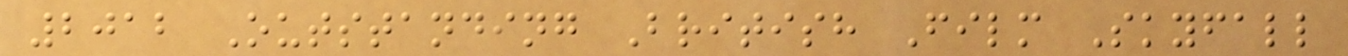2012 Outstanding British Film Skyfall
